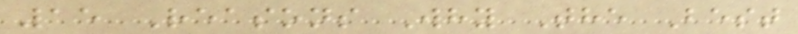15 Reasons Why The Best
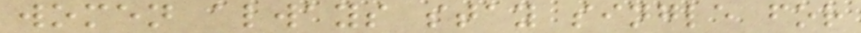women always stay single for
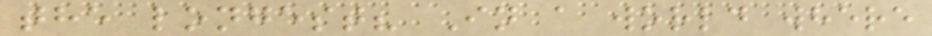the longest? In a world where
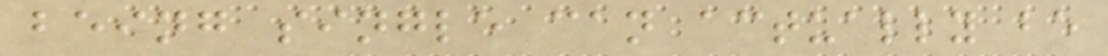being single can actually be
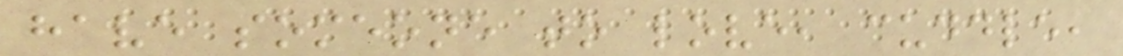have someone to love, cuddle,
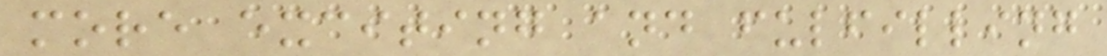more exciting and fulfilling
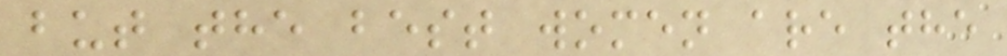but the best women are the
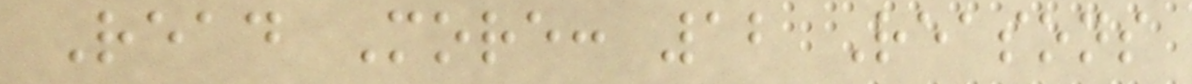Read More: 12 Reasons
